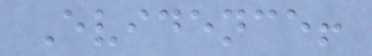Evidence!
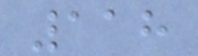118
